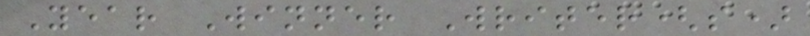Year Winner Writer(s)
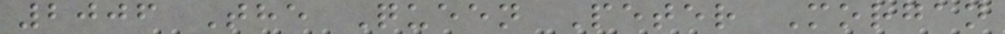2006 The Queen Peter Morgan
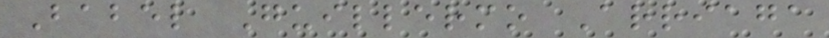Babel Guillermo Arriaga
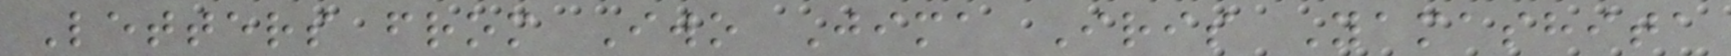Letters from Iwo Jima Iris Yamashita
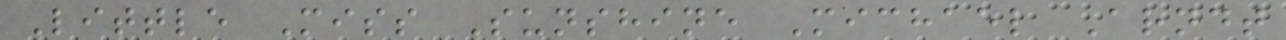Little Miss Sunshine Michael Arndt
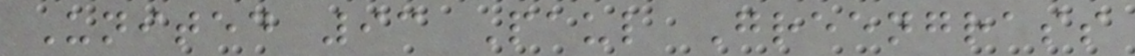United 93 Paul Greengrass
